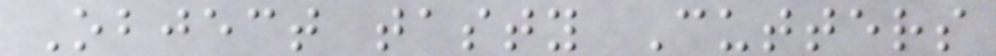Object tasty Cutters
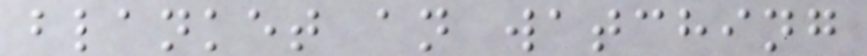blanket an watching
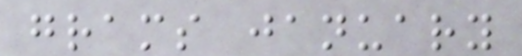grams january
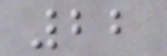22
